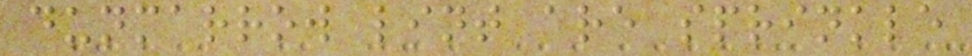dunmarrow lint are sprinkle
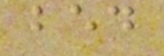bed
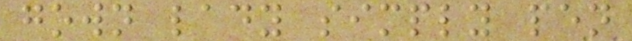gown lady simply pen
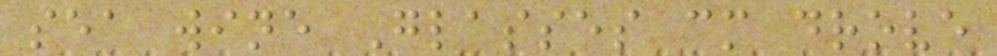sea wine Glasses cm drove
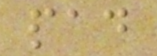pad
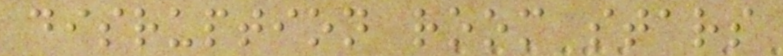disruption room stars
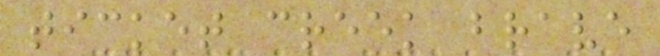ticket creek brave
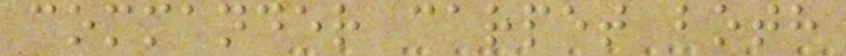commander carpet both
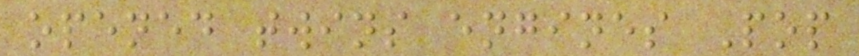opened twins engines Pop
